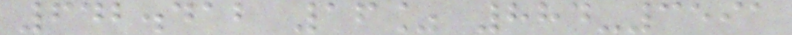642.412 16% 884-3591
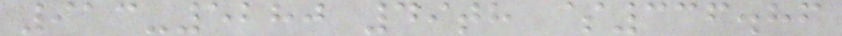913-5280 49th $336.86
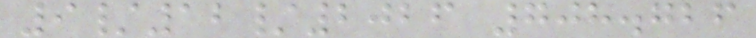9/12/2026 708.726
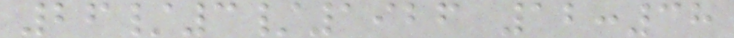26/3/1926 12:38
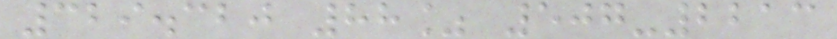329.320 88% 507-2213
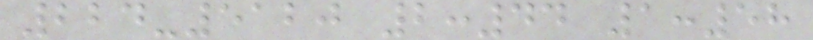224-5120 2:44 1:58
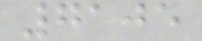7105
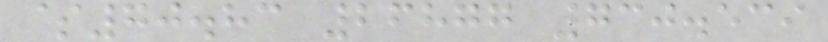$70.83 26877 730.539
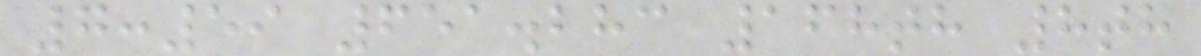7:59 651.283 168th 8th
